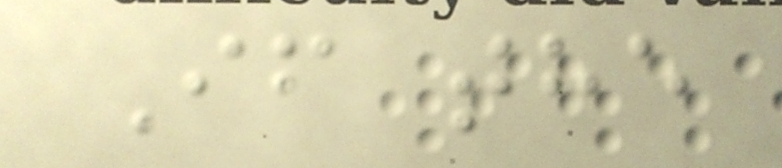If the
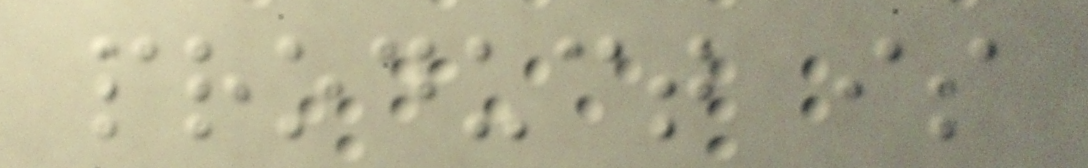product is
